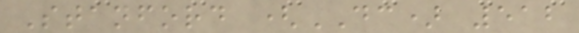Stanford (DC) 512
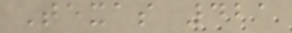Texas 421
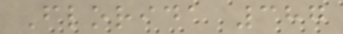Florida 387
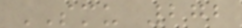SMU 272
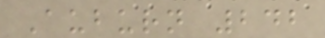Auburn 242
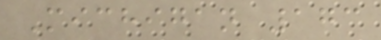Michigan 173
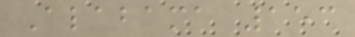Alabama 153
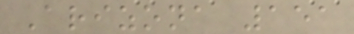Arizona 151
